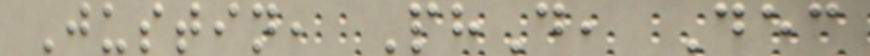Justin, PhD, Dec
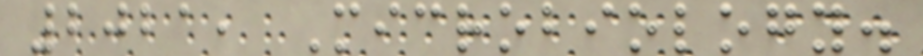2021, Microbiology.
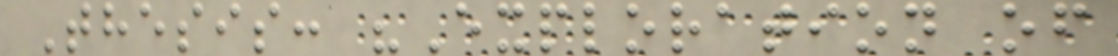Thesis: "Exploration of
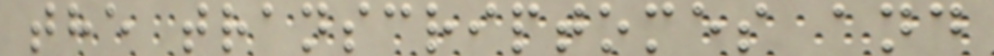the transcriptomes and
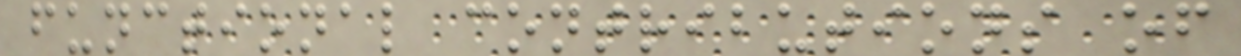functional contributions of
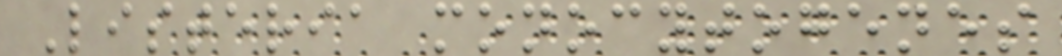Listeria monocytogenes
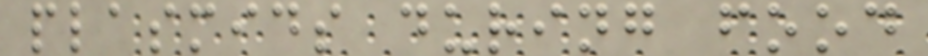plasmids during food
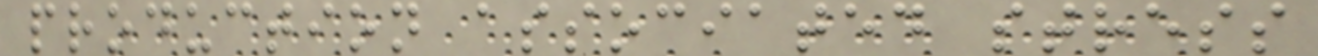production associated stress
